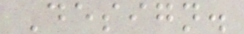Design.
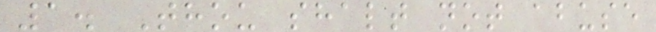1. Thou shalt not abuse
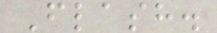Flash.
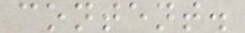content.
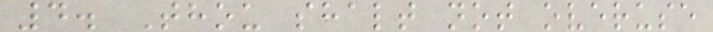4. Thou shalt not overuse
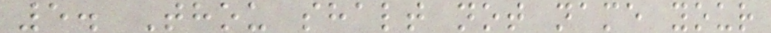5. Thou shalt not name your
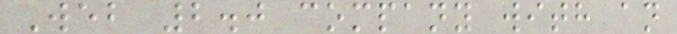Web 2.0 company with an
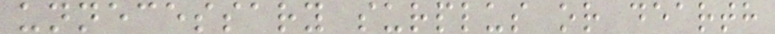unnecessary surplus or dearth
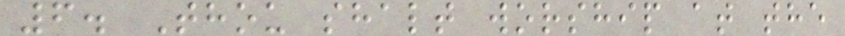6. Thou shalt worship at the
